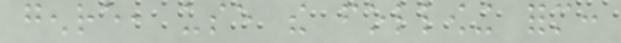genre, use the following form:
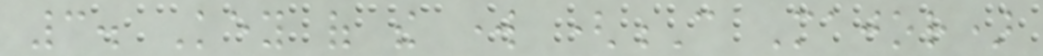3. Key of the work (C Major)
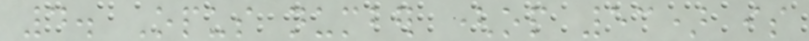4. Opus number (op 53) is
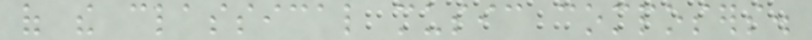of the classical music composers.
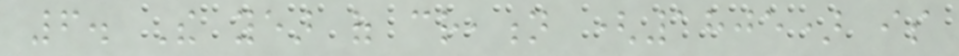6. The year of creation (1805) is
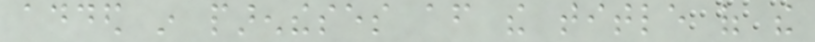added in parentheses after the title of the
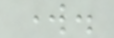work.
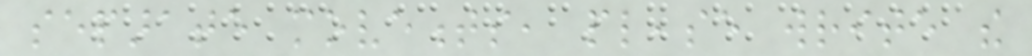separate movements, please write the
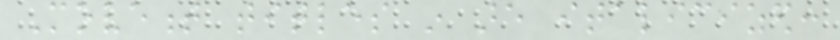Movement titles in are italicized:
